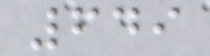649
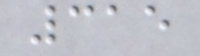315
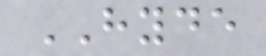HYDE
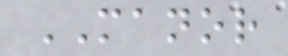MANOR
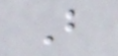B
